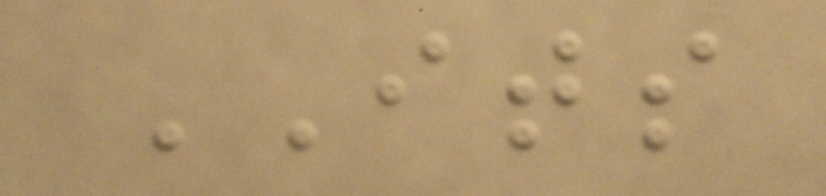ITS
